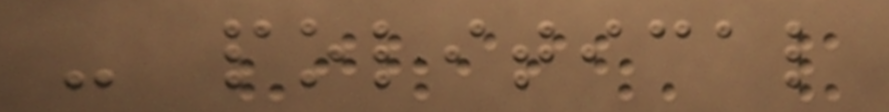- political
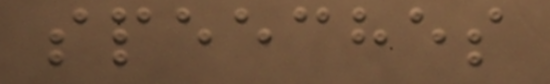speeches
